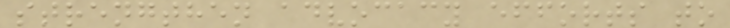strengthen advocacy efforts to
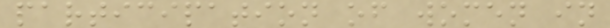participation of women in
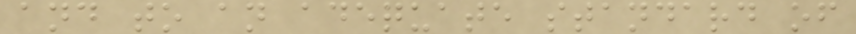and to an adequate standard of
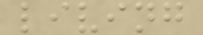living
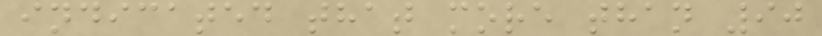indicated that more than 90
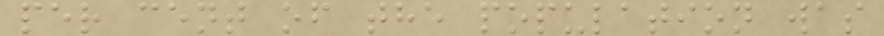per cent of the population was
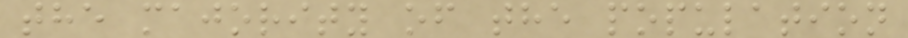the majority of the population
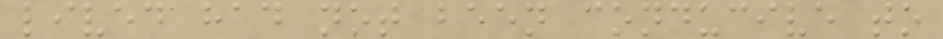lived had not been conducive to
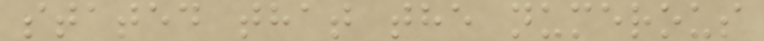stated that the numerous
